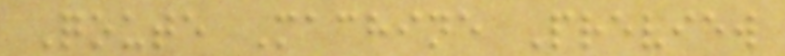Qoute Machine Preview
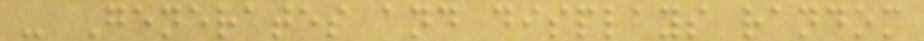- Generates and displays random
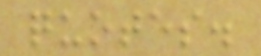quotes.
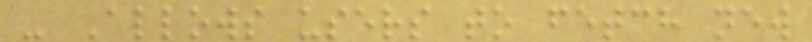- Allows users to fetch new
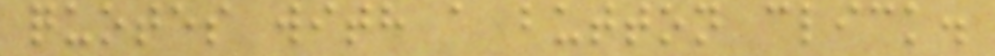quotes with a button click.
